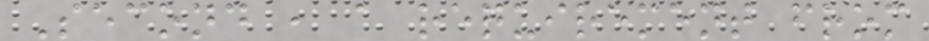Second , a requirement from
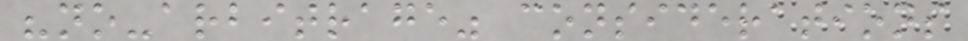"no-arbitrage" considerations
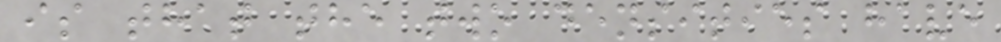is that the two densities have
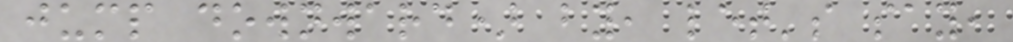jump downward) by, let's say,
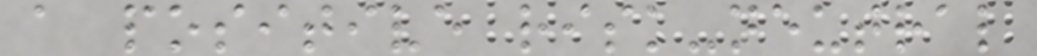a positive risk-neutral
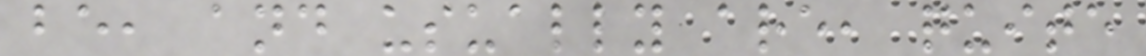be, and usually are, quite
